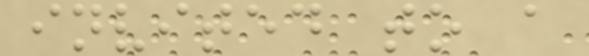invited to a
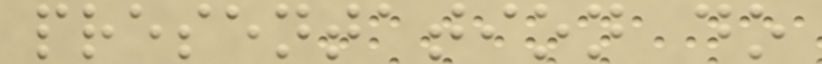presentation do
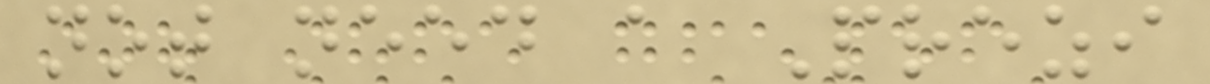not need a Prezi
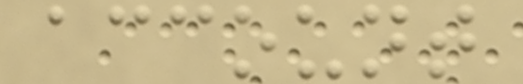account
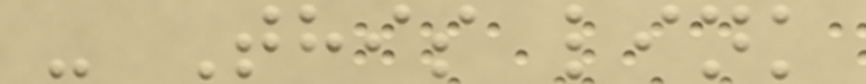- This link
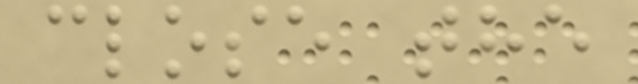close the
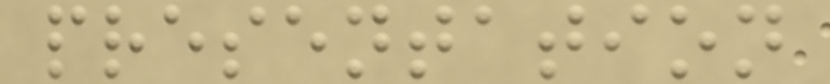presentation
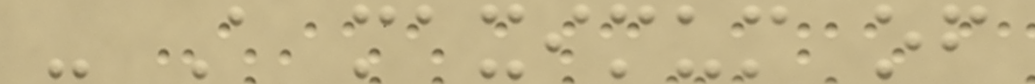- A maximum of
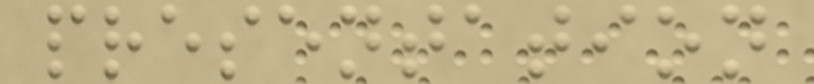presentation
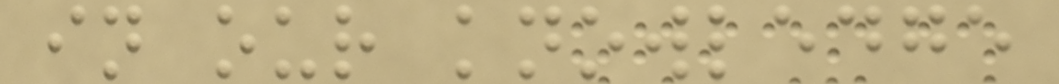in our knowledge
